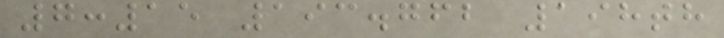7:15 193.762 198th
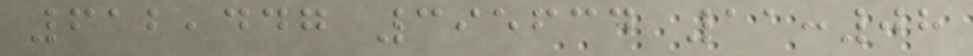612,447 395634 11:08
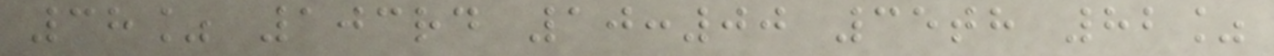38% 103rd 10:00 35th 82%
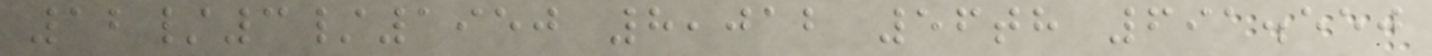12/3/1950 8,012 56th 691.550
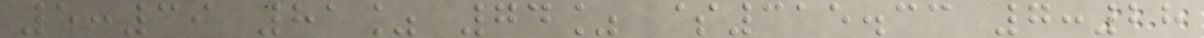5:39 81% 74% $315.33 7:28
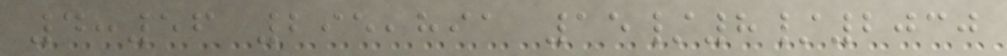4:56 295,891 15/8/2030
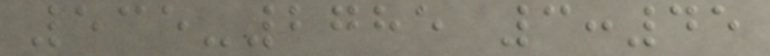535-2785 3:45
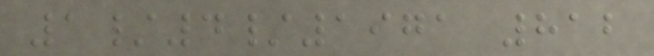1/4/1971 812
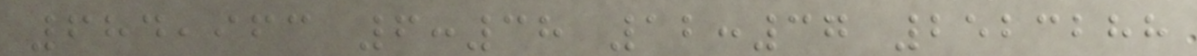684,963 6:38 12:37 2523288
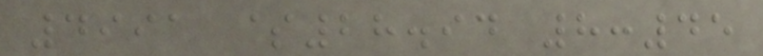4991 $28.94 8:45
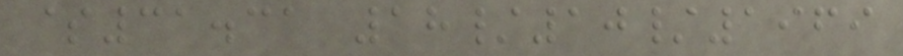$31.31 18/10/1969
